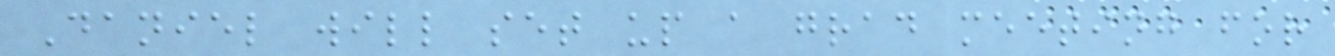Daniel will set up a grad meeting for
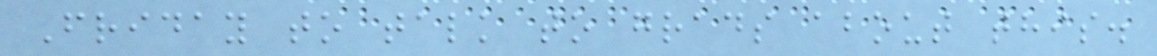Friday to talk to grads about this.
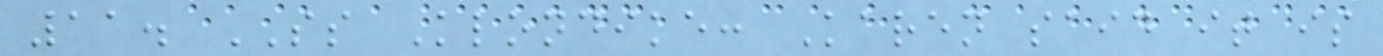11. SS Klondike: Karen said it is
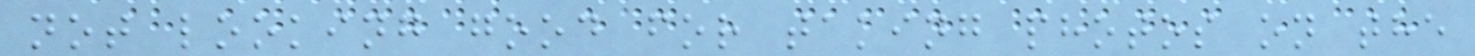not looking good for taking photos on the
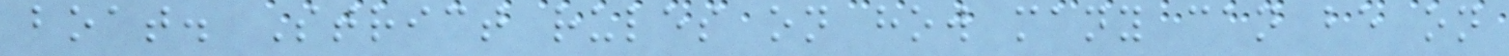boat. Strict rules on how many can be on
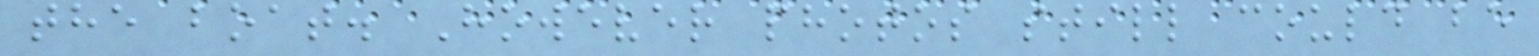the boat. However photos still could be
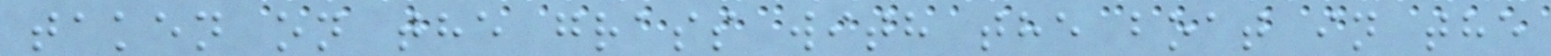taken on the grass with the boat in the
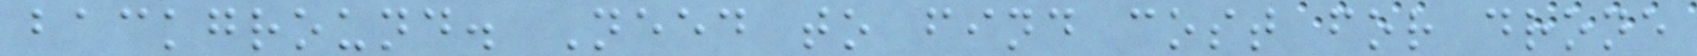background. Need to find cost for drone
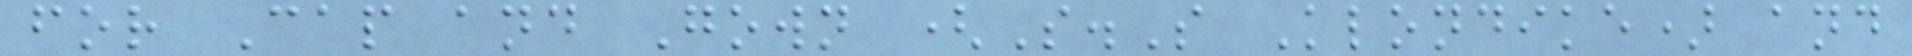for Cap and Gown (S.S Klondike) and
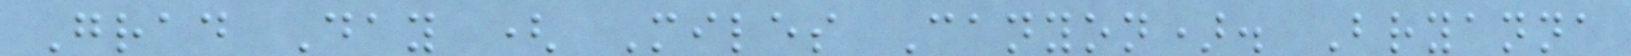Grad Day ( Miles Canyon). Bryanna
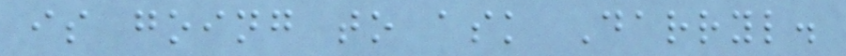is going to ask Darryl.
